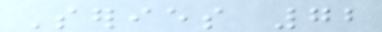Series 72
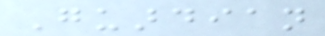Guardian
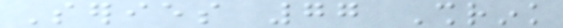Series 77 Shrink
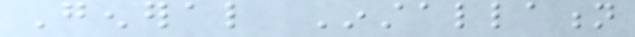General Installation
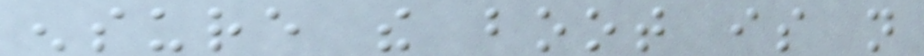ensure the boot is not
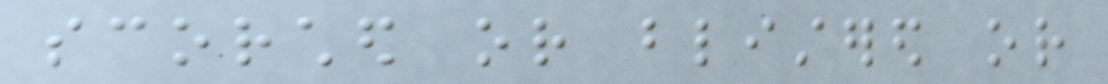scorched or blistered or
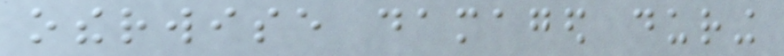otherwise damaged during
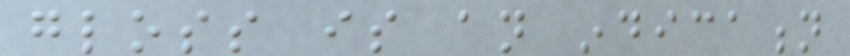gloss is an indication
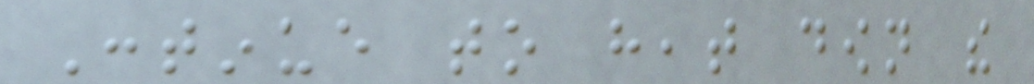Continue to heat down the
